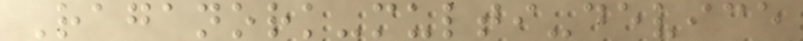Raganork-multi-device
